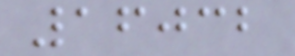16032
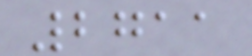2711
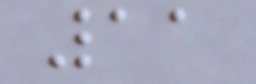11
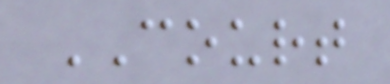COURT
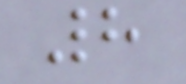8
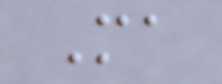Ma
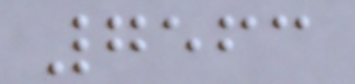7563
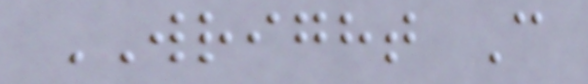WRIGHT C
